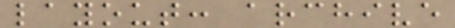layout: archive
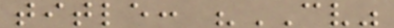title: "CV"
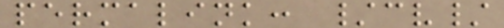permalink: /cv/
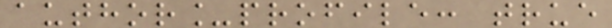author_profile: true
